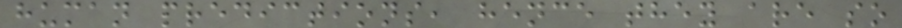human predictions, hence they are so
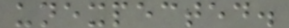unexpected.
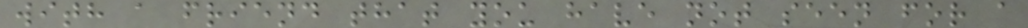with a friend that you have not seen for a
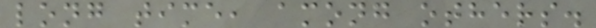long time, among others.
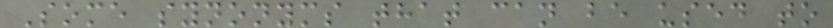Some synonyms that can be used to
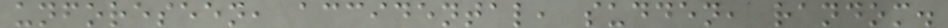unforeseen, accidental, sudden, random.
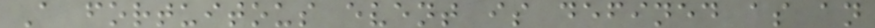A fortuitous event is defined as an
